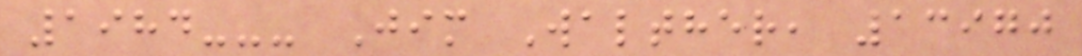1984--- Jim Walther, 13970
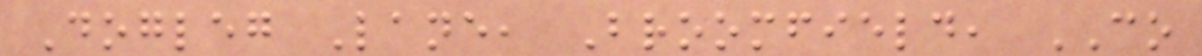Dogleg Lane, Broomfield, CO
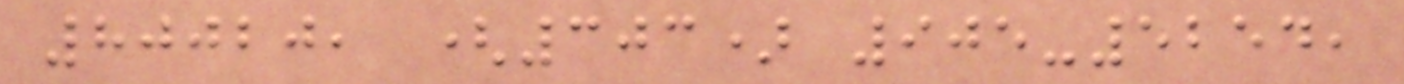80020, (303) 905-5254,
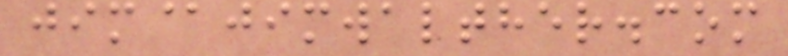jim@jimwalther.com
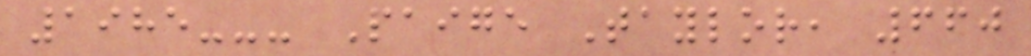1985--- Paige Taylor, 660
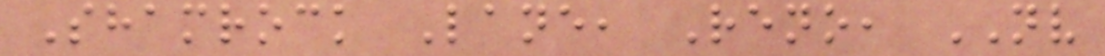Shamrock Lane, Reno, NV
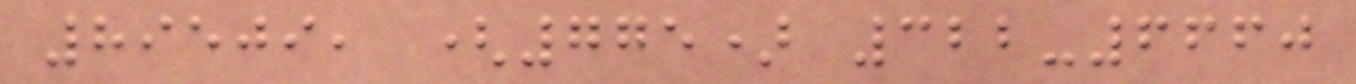89509, (775) 322-6660
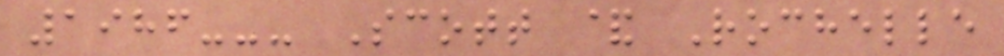1986--- Scott & Rochelle
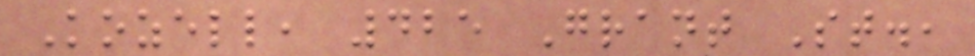Kozell, 425 Grant St.,
